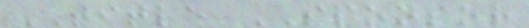TITLE SPONSOR
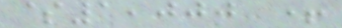$1,000 +
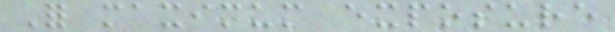For maximum exposure
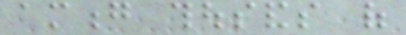among thousands of
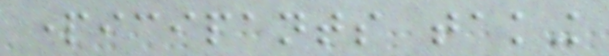participants taking
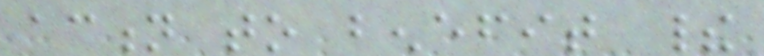action to benefit their
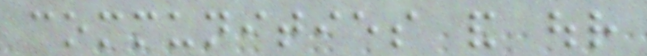communities and our
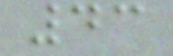43
